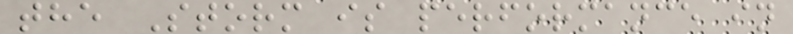the Storm is performance in
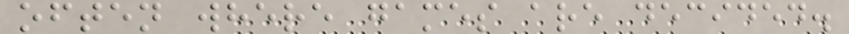often where games are decided.
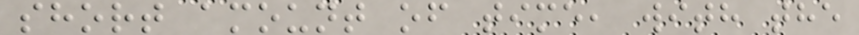short amount of time, with the
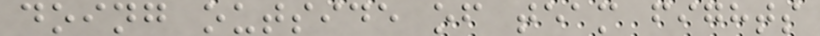doing outside of team fights
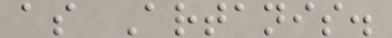as Artanis.
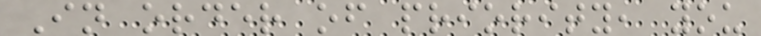In order of priority, you
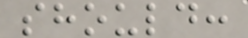should:
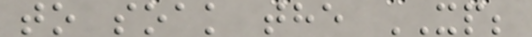to soak the XP;
